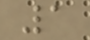1
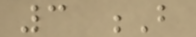3 B
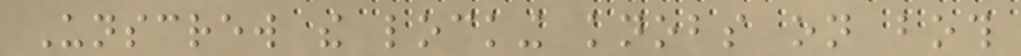Unscrew the locking knobs on both
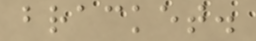bracket.
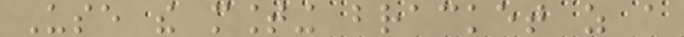Use the mounting bracket as a
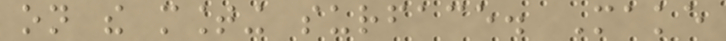on the mounting surface. Make
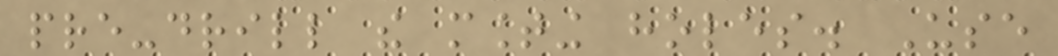pre-drill the mounting holes. Use
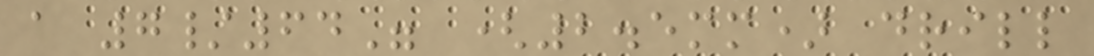a 7/64" (2.5mm) drill
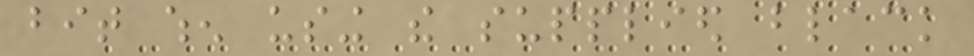bit when using the supplied black
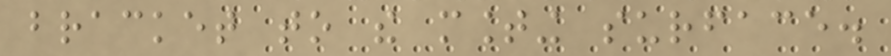bracket to the mounting surface.
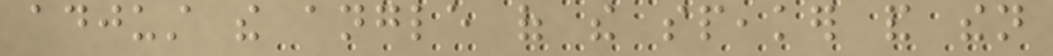adjust the angle of the speaker and then
